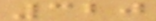320
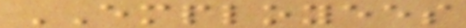EMPLOYEES
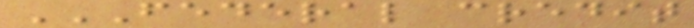FEDERAL CREDIT
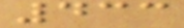433
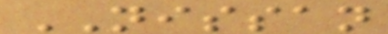NISSAN
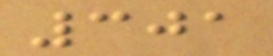301
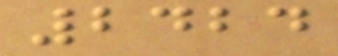2424
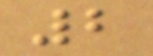2
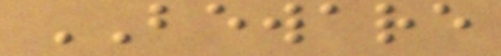BEWARE
